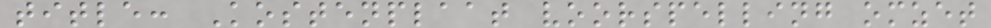title: Kostenplaat voorspelling omzet
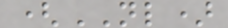(NL)
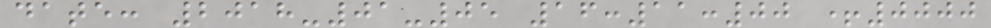date: 2018-01-05 16:11:00 +0000
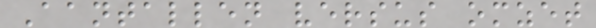Aantallen versus omzet
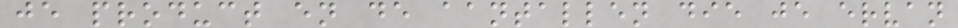je product en de aantallen die je ervan
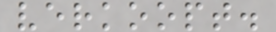verkoopt.
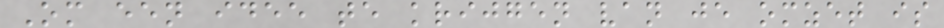Om een idee te krijgen van je omzet is
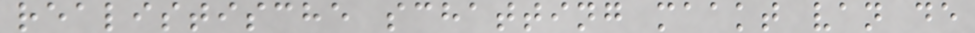realistische schatting maakt van de
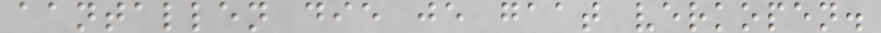aantallen die je gaat verkopen.
